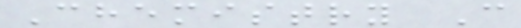Chemistry C
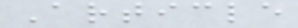Article
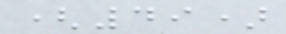(49)
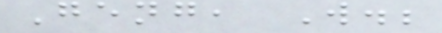Geng, W.;
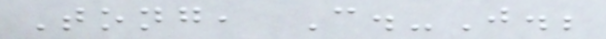Tong, C.-J.;
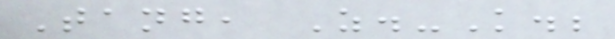Tang, Z.-K.;
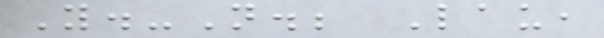Y.-N.; Lau,
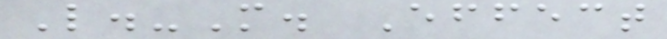L.-M. Effect
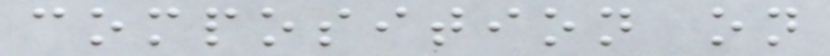composition on
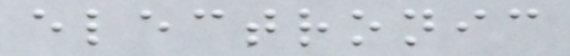electronic
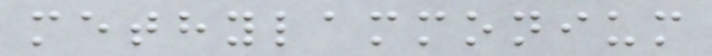methylammonium
